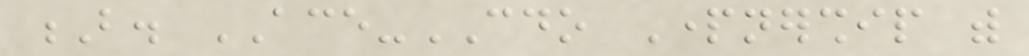B. ACE-CDO Partnership with
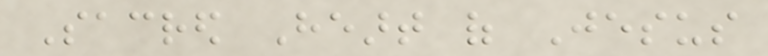Sacred Heart of Jesus
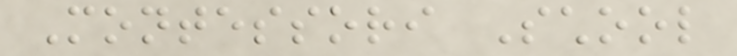Montessori School
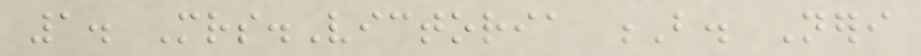1. Mrs.Victoria B. Neri
